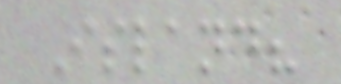Island?
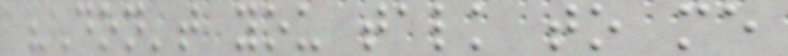"Don't you talk to me
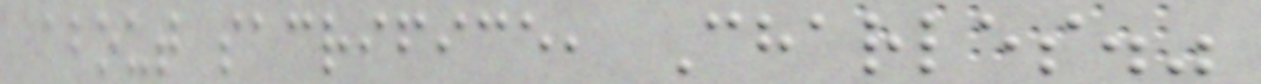about sacrifice, Charles."
